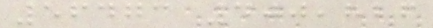56473 400,826
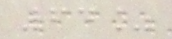64%
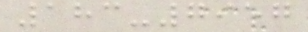183-7957
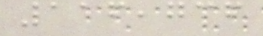116,736
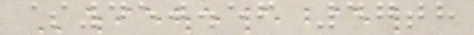$450.56 47th
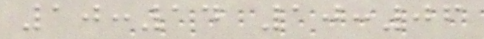10:14 10:06
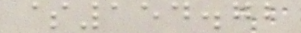$154.72
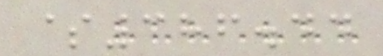$386.44
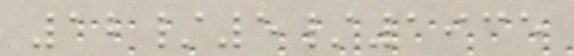12/5/1935
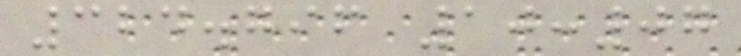324.796 10:07
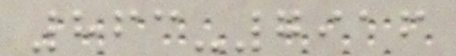863-7916
